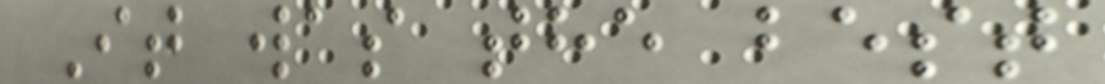It was the best
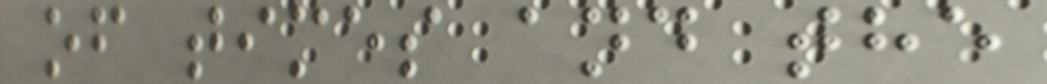of times and the
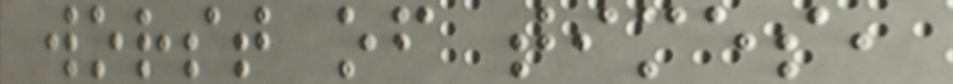worst of times,
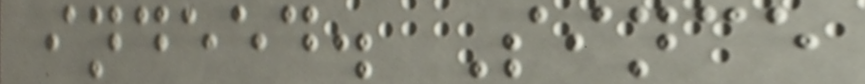indeed. Since
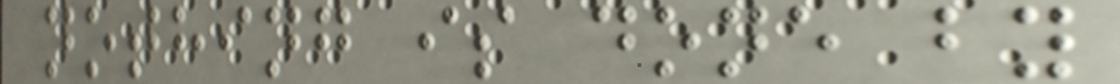nothing is done by
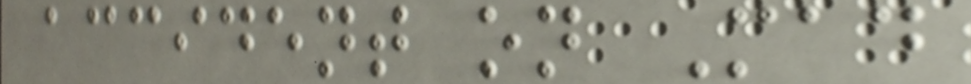accident on Mad
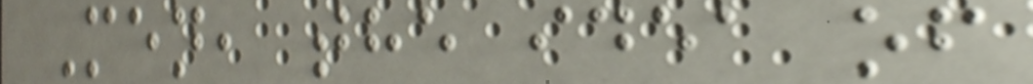Men, the idea of
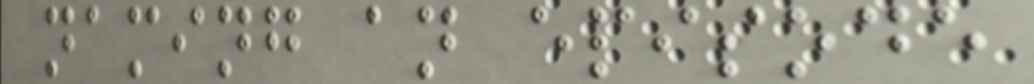naming an episode
